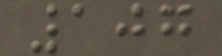107
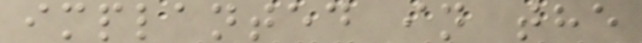implanted in the
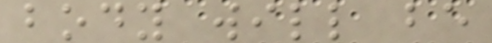body will be
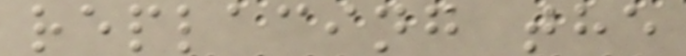replacing the
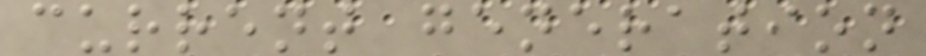current generation
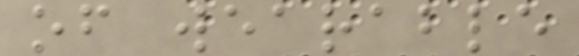of wearable
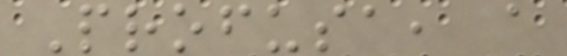Profusa, a
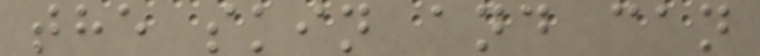the skin and can
